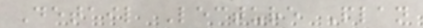Detail Lecture Plan
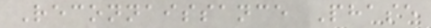Reconnaissance Phase
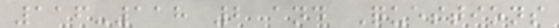116-118 2 and Questions
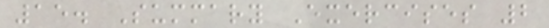15. Summary Exercises 2
